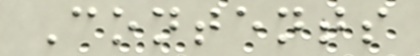Contents
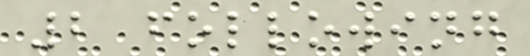2 following
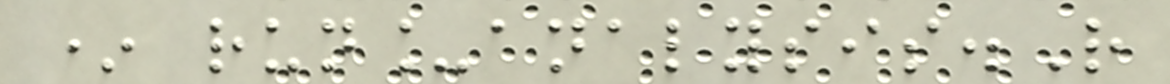* run_analysis.R
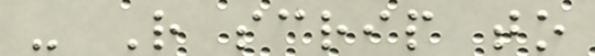- R scrip to
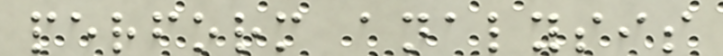perform analysis
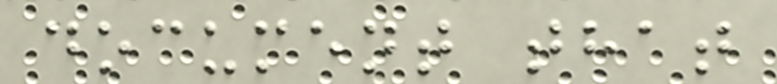document that
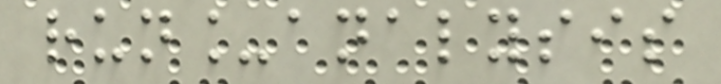run_analysis
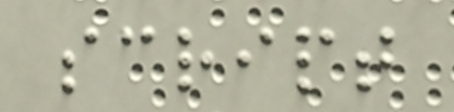script
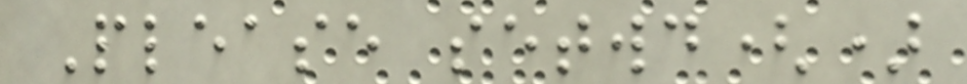Please setwd()
